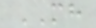MH
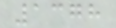1378
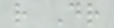r Dr
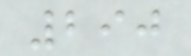290
